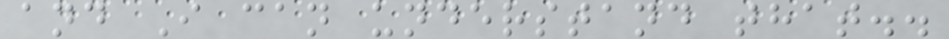and I can understand that..
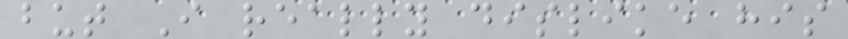but I really dislike his
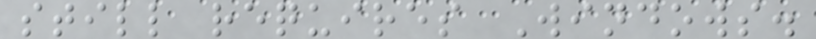still requires Windows.
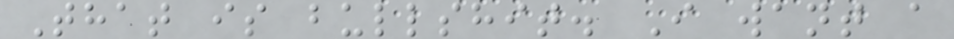That is bullshit. I want a
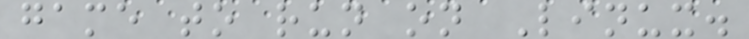game to run on Linux.
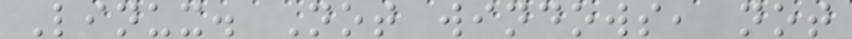Linux. Not windows, not
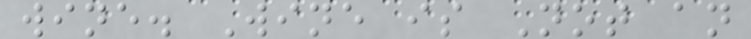wine. Wine is Not an
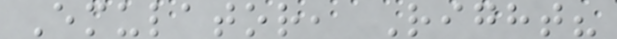Emulator, Right?
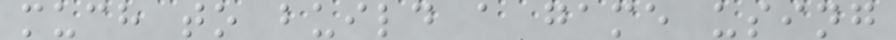much to build a game using
